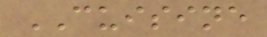CUISINE
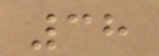38
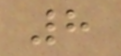8
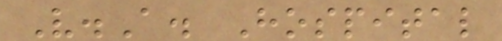V.A. Hospital
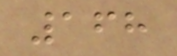168
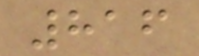816
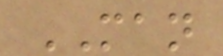MAN
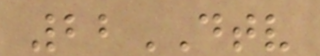22DTV
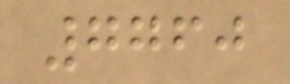7760
